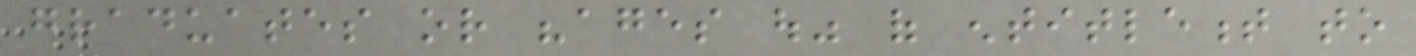graduates or "ages out" of entitlement to
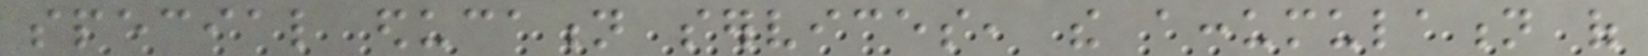special education services, the accumulation of
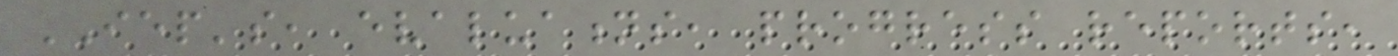IEP's, evaluations, progress reports,
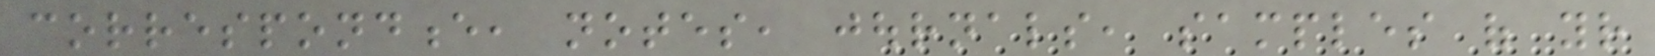correspondence, notes, journals, samples of your
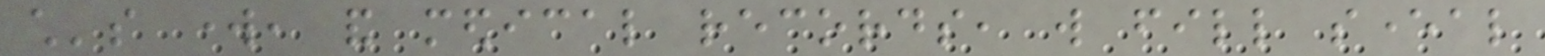child's work, and medical records, will fill several
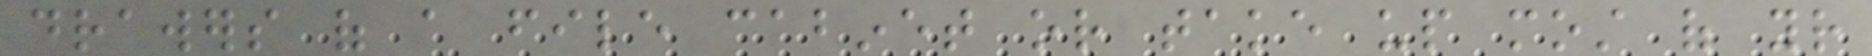drawers of a file cabinet or take up most of your
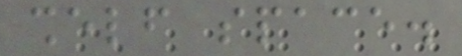shelf space.
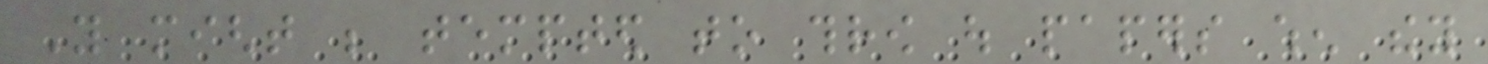You might be tempted to throw out papers when they
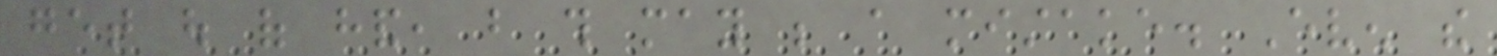get out of hand, but this may be a mistake. Even the
